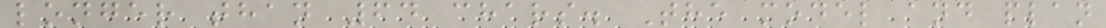longer than 64 chars. The model and plan
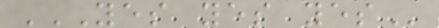YES YES YES
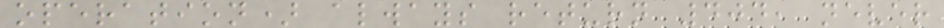operation) always return 404, never
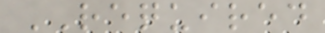REQUIRED
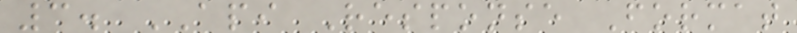3. API Response Format
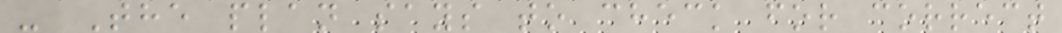- The plan says to check for correct
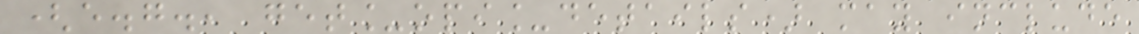(e.g., get_opi_details) may include
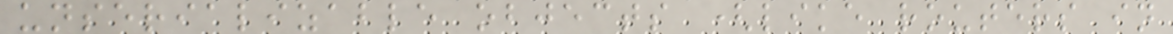unserializable objects (like routers in
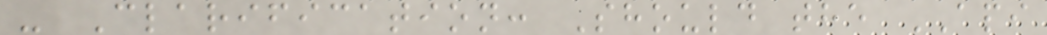- Clarification: Should the API
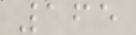165
